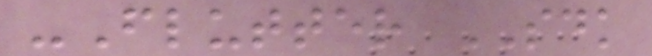-Flutter SDK
